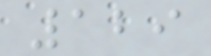129
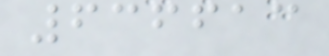636613
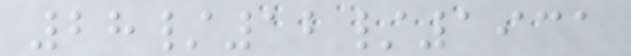28/12/1931
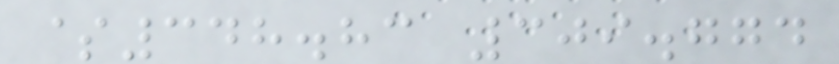$348.83 309.774
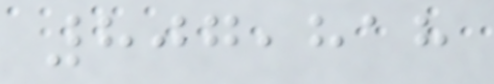807,818
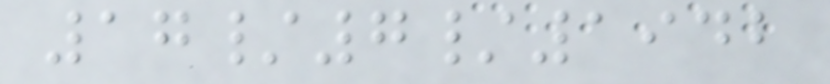17/7/1942
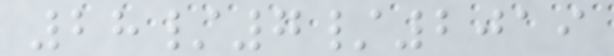28/7/2019
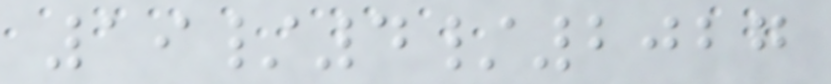19/4/2027
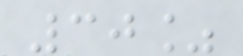30%
